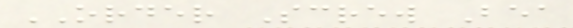ORDER Screw Bea
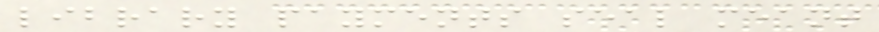library payments seal meant
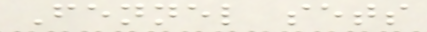Fennel sets
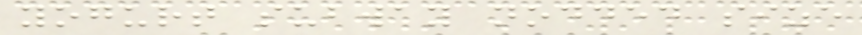yogurt subway nodded size
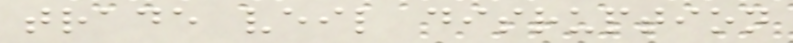trade veil disruption
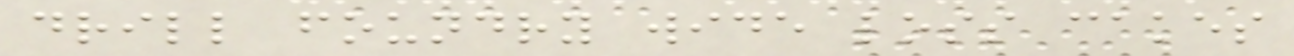drill foundry wide loss cakes
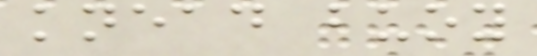knead buoy
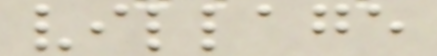village
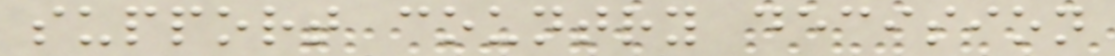support country decision
